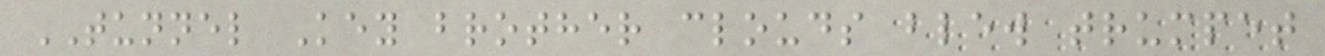TUNNEL Key brother clouds blew trumpet
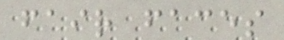fair faces
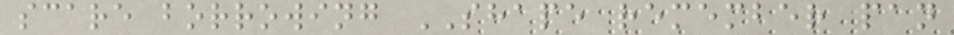scare borrowing SHAPE remember pan
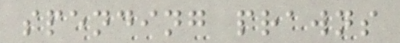spending prawns
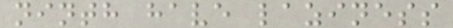ninth have laziness
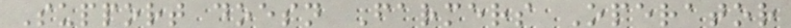Support doesn Farmers Operator
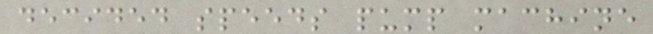decided speeds pump machine
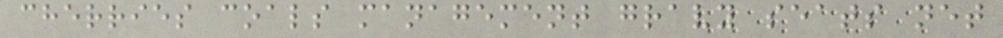cherries coals management gravy seats net
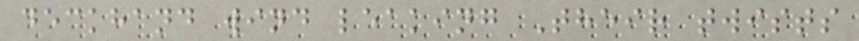deckhand wind leaking Their twists
